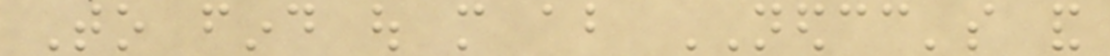To find out more about NEDCC's and
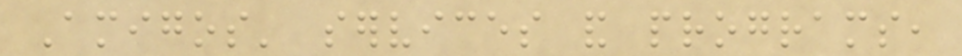Amigos' services and programs,
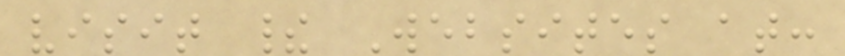visit their Websites at:
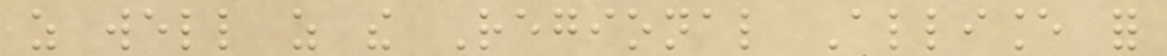as well as the Regional Alliance for
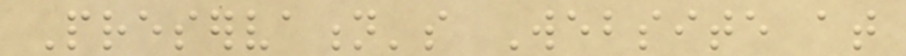Preservation's Website at
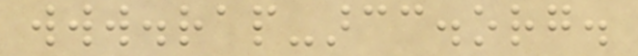www.rap-arcc.org.
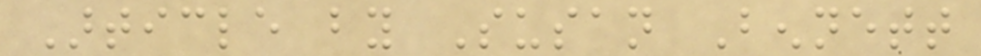Article by Susan Bennett
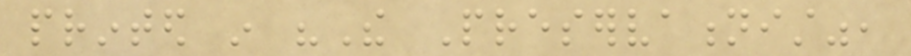printed in "The Preservationist",
